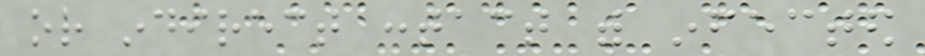or indirect contact with infected
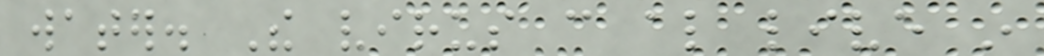water. The virus can also live in
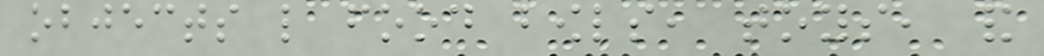objects like food bowls, toys, and
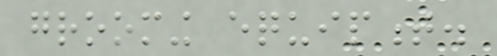grooming equipment.
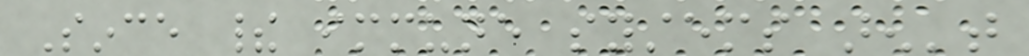Since their immune systems aren't
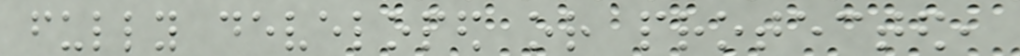fully developed or protected,
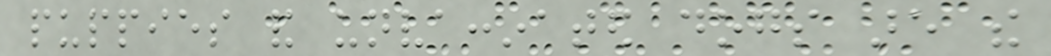puppies and unvaccinated dogs are the
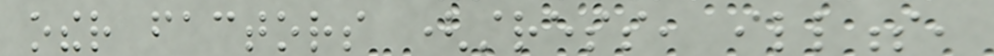other factors (stress, illness,
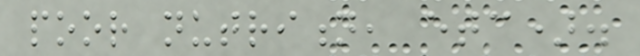poor nutrition, etc).
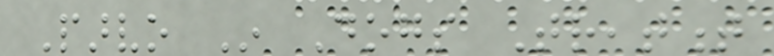Parvo In Dogs Treatment
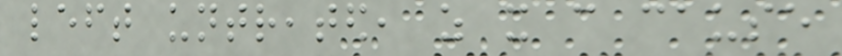left untreated, as it can cause
